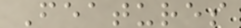Features
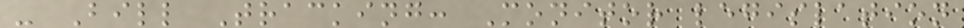- Bill Tracking: Monitor legislation
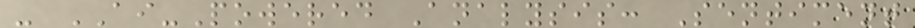- AI-Powered Analysis: Sentiment
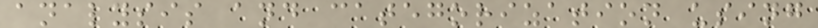analysis and categorization using
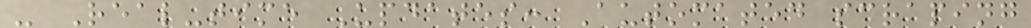- Real-time Updates: Automated scraping
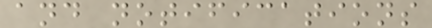and notifications
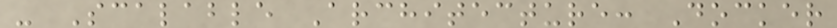- Scalable Architecture: Docker
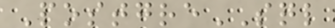PostgreSQL
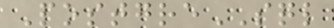PostgreSQL
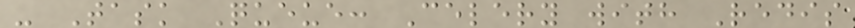- Task Queue: Celery with Redis
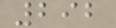292
